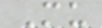Mu
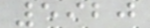5920
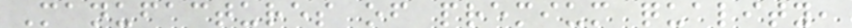Manufactures of premium quality,
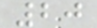20
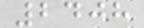2408
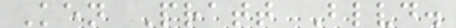Ken Pratt Blvd.
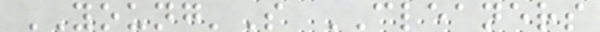YOUNG'S CLEANERS
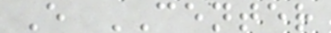E CENTER
